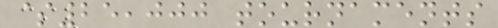$25,000 tournaments
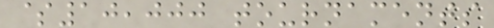$10,000 tournaments
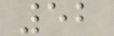52
